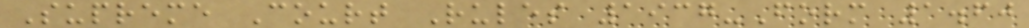Supreme Court Rules 1937-Form 1.60
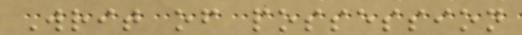Writ of possession
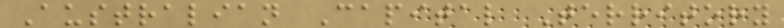Australian Capital Territory
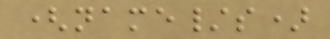(name/s)
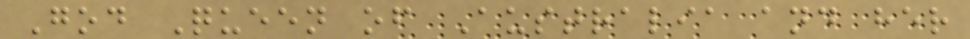God Queen of Australia and her
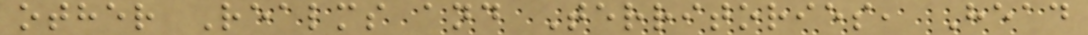other Realms and Territories, Head
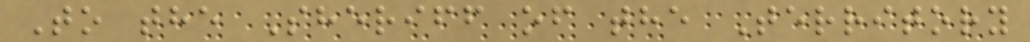To the Sheriff of the Territory
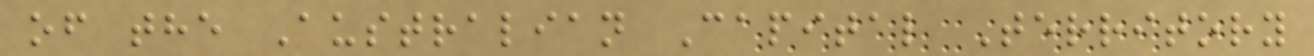of the Australian Capital Territory
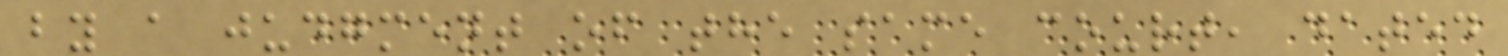by a judgment of the same court, dated
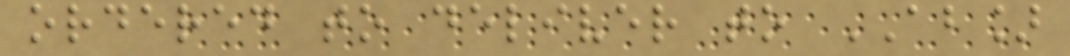ordered to deliver to AB]
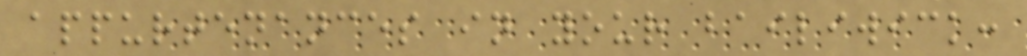appurtenances in your bailiwick:
